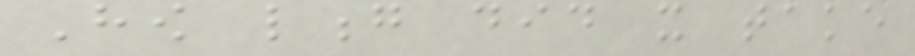How long did it take
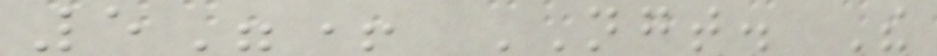5"+ NGT. The
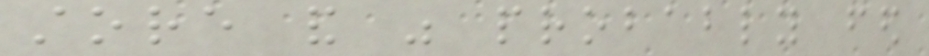store and was probably fed
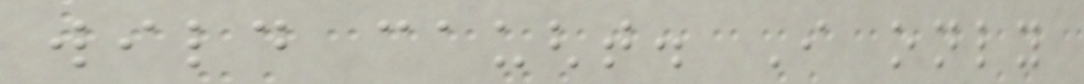wild caught. I only
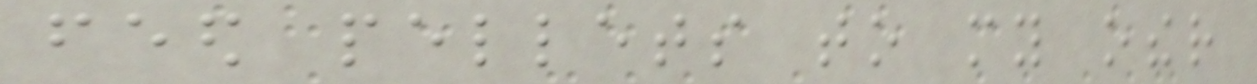feed pellets to my other
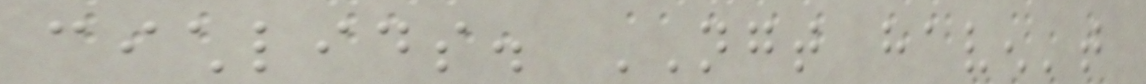cichlids. NGT haven't
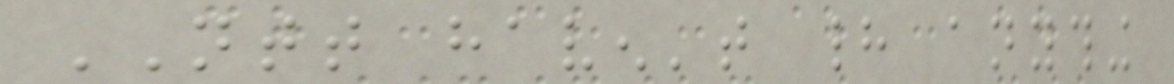NTT haven't had anything
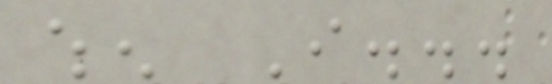when I...
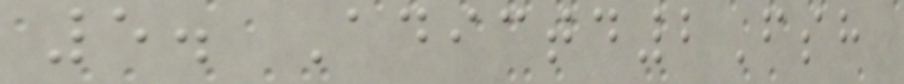5. Adictd2Fsh
